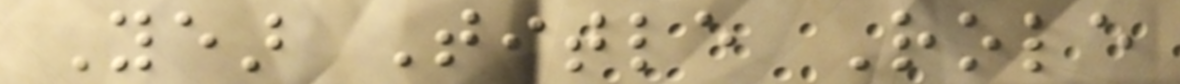Year Title Role
